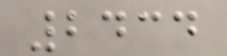2434
